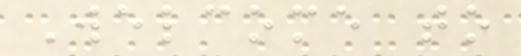Welcome to
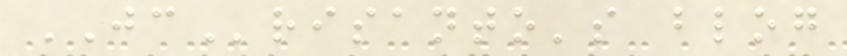JCrisanto's blog
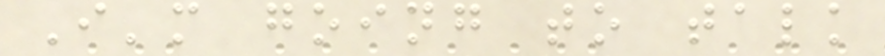I'm going to talk
